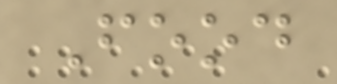Food
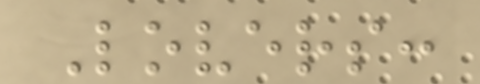Lovers:
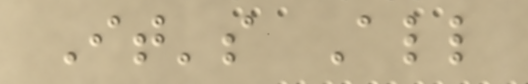It's All
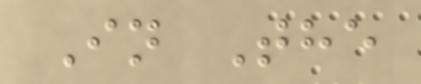In The
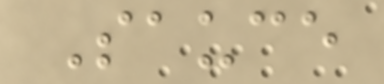Sauce
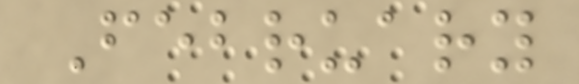February
